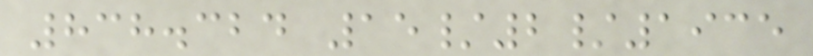838.324 15/2/1935
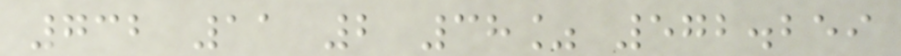732 11 2 38% 572.259
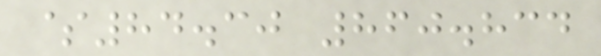$84.30 860.834
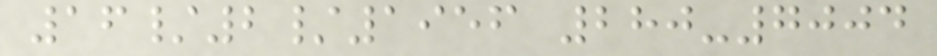16/2/1956 280-7004
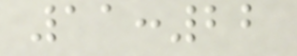11:22
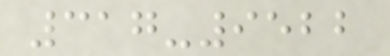317-9522
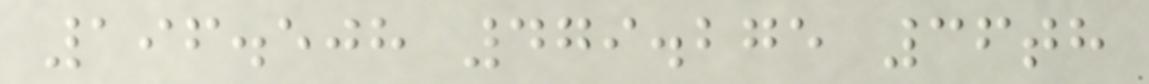196.508 479.275 36th
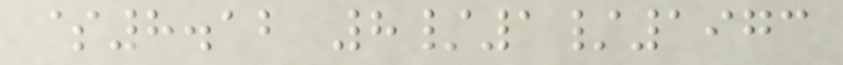$8.12 8/1/1973
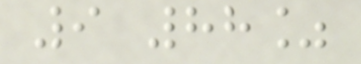9 88%
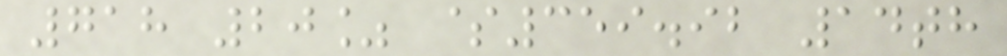718 20% $359.92 14th
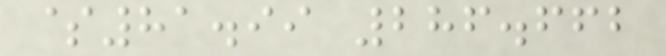$81.99 286.662
